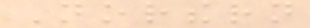Northern
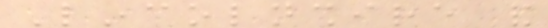Lincolnshire and
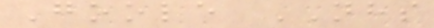Goole NHS
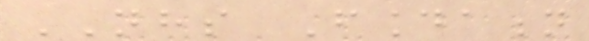NHS Foundation
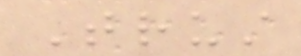Trust
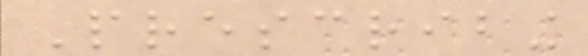Prescribing
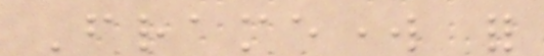Framework for
